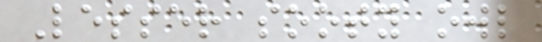Lesser sooty owl
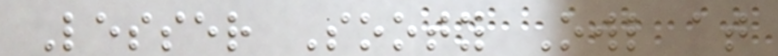Lesser Sooty Owl at
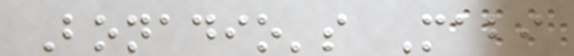Bonadio's Mabi
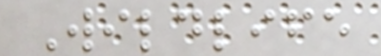Wildlife
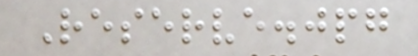Reserve.jpg
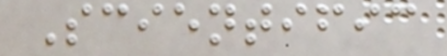Scientific
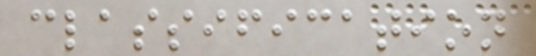classification
